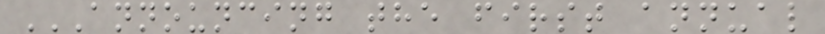ANNOUNCING THE FIRST ANNUAL
